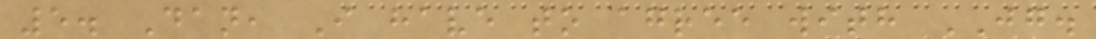5. Dan, I have to agree with JG.
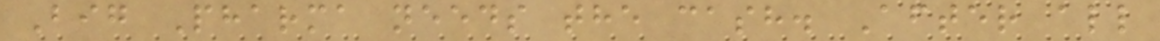Big Pharma needs the cash. After all
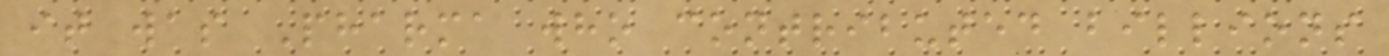it was Pharma who contributed billions
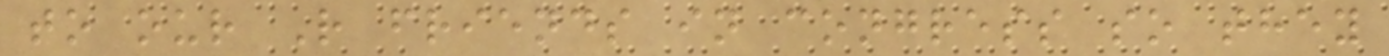to our R friends in congress so they
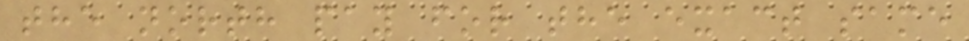the north pay for the exact same
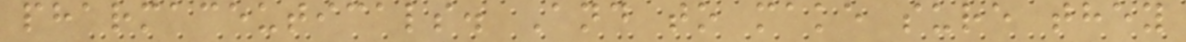pharmaceuticals. And to make sure they
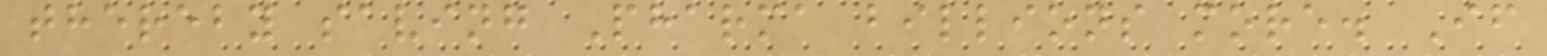thereby saving Pharma billions more. If
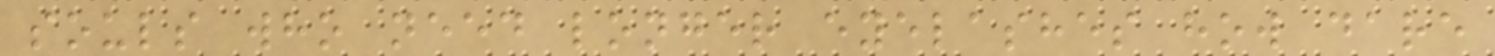souls who need longer eyelashes how dare
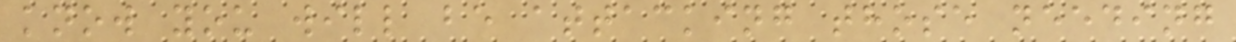know you will be attacking those needing
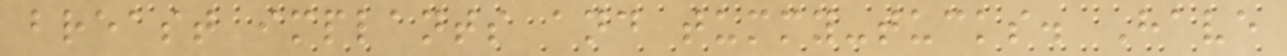breast implants and tummy-tucks. Have
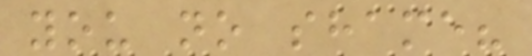you no shame?
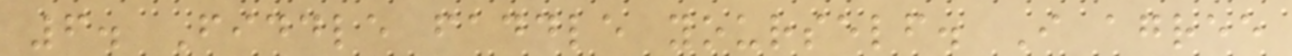6. Fiddle faddle yourself. I agree
